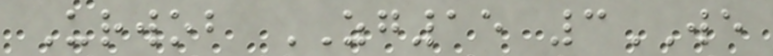Urwob ZG15 3WE
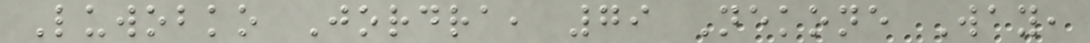Luwobko Jordra, 79 Nekone Way,
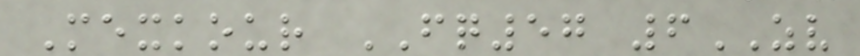Mexkour FQ57 6ZV
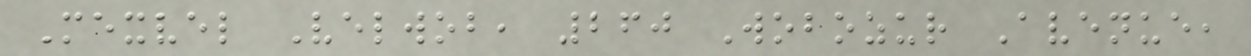Mexvel Velwob, 260 Wobozur Avenue,
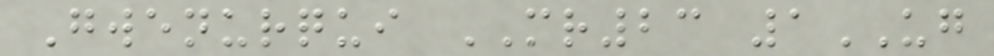Gwenurqui MR23 1UG
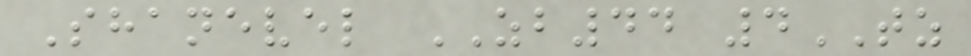Shanevel ZB44 4TZ
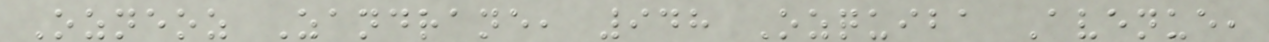Ozneoz Zandrane, 948 Ozquiba Avenue,
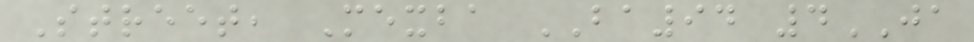Street, Mexba BA94 4JA
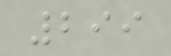299
